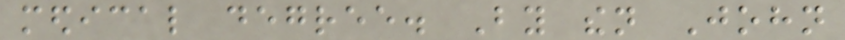medical degree. By then John
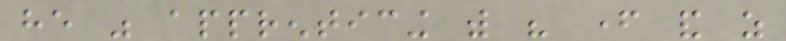he was apprenticing with his father and as
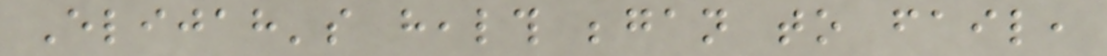Elijah's health began to fail,
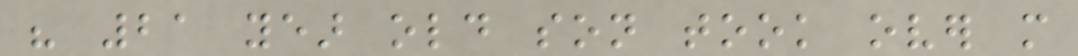his 21 year old son took over more
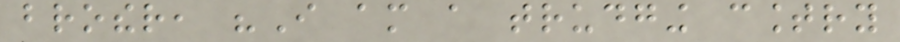brother, "I am a trudging country
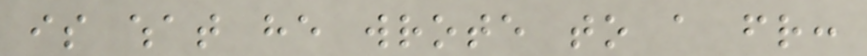is what he wrote to a friend:
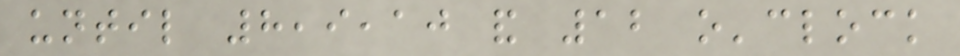until 8,9,10 and 12 o'clock
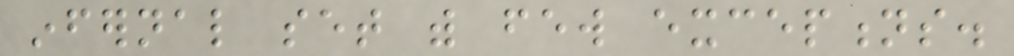infernal set with few exceptions.
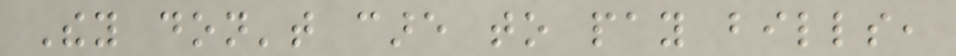They don't care to pay bills,
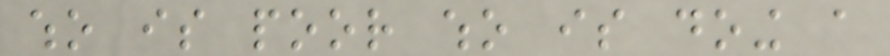who is poor who is doing a
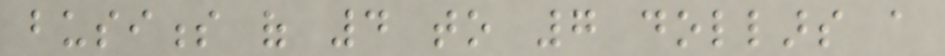business of 4 to 7 dollars a
